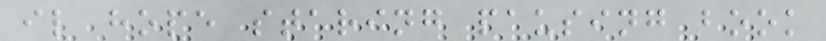il hope staring pausing book
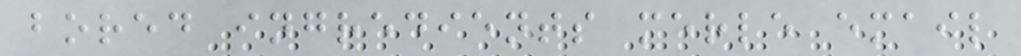bored ingredients merle email
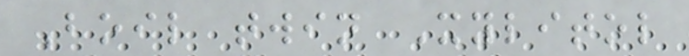Boil twin Xylitol
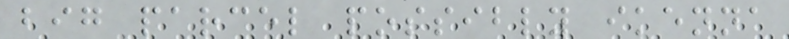big parcel possibly ikenna
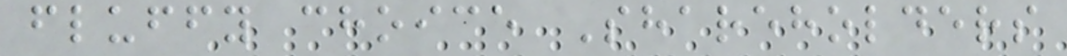fluffy choice Shareholders
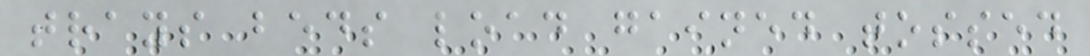trays beds load gained tossed
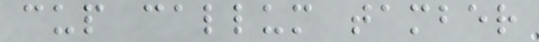cup callum tamber
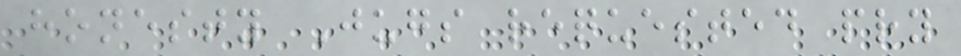honesty Jugs requested pry
